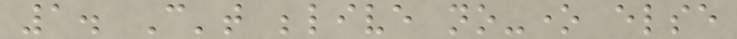1. Can't belive no-one else
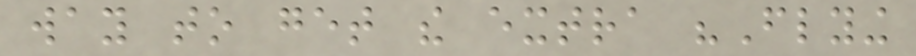way to get the extra "Flying
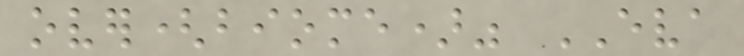over(biome)" EVA
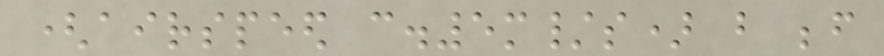(airspeed c.5m/s) but before
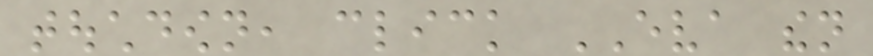touchdown, click EVA then
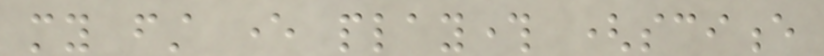my first ever playthrough (science
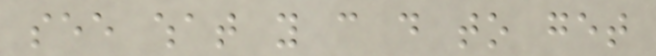see what you can do to get
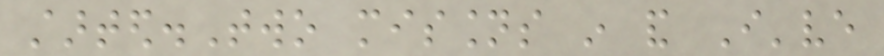started.Two missions in and I've
